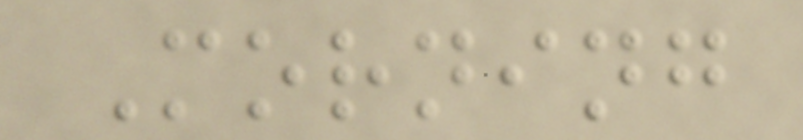Morning
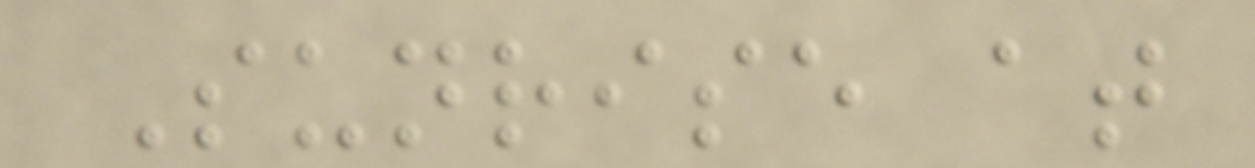Sunrise at
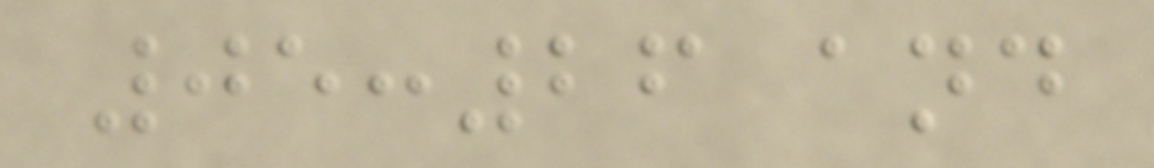05:26 and
